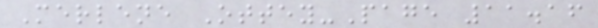Merlene Ottey-Page 11.16
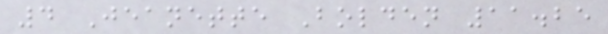4 Jeanette Bolden 11.25
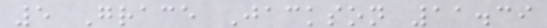5 Grace Jackson 11.39
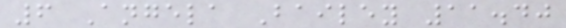6 Angela Bailey 11.40
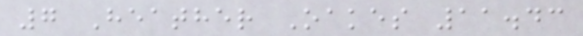7 Heather Oakes 11.43
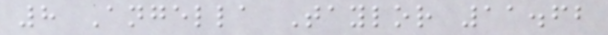8 Angella Taylor 11.62
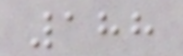188
